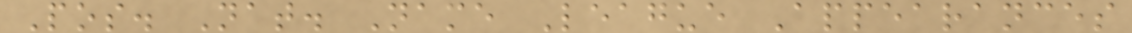Pos. Nat. Name League Appearances
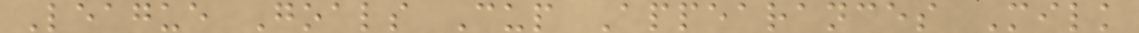League Goals Cup Appearances Milk
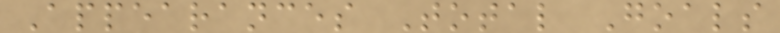Appearances Total Goals
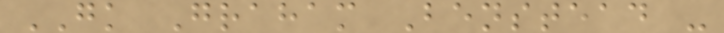GK Graham Benstead -
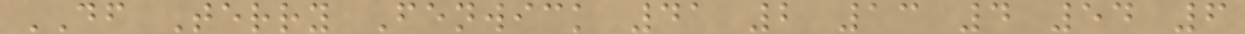DF Terry Fenwick 41 2 13 4 54 6
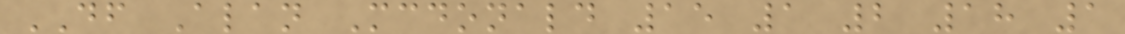DF Alan Mcdonald 15 1 2 18 1
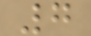7
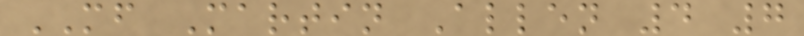MF Martin Allen 4 7
